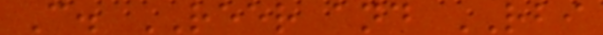C. REER and RBI
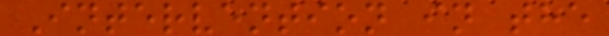Intervention in the
